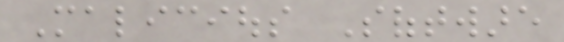Malicious Software
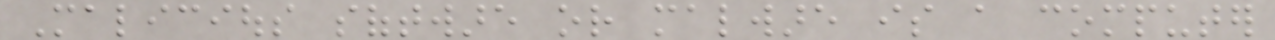Malicious software or malware is a computer
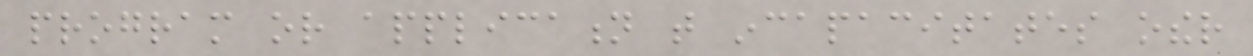program or application that incapacitates other
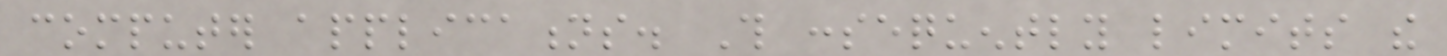computer applications. This consequently limits the
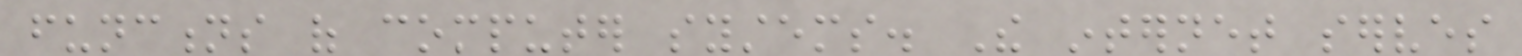functions of computer systems. The internet serves
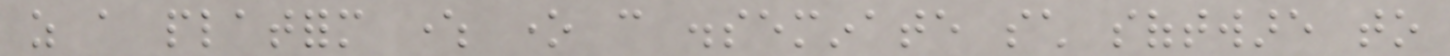as a platform where one can disseminate such software to
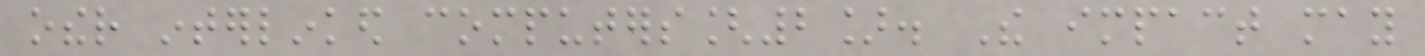other interlinked computers[2]. The impact may
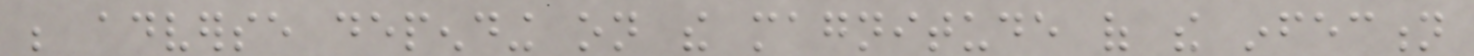be adverse depending on the magnitude of the infection
